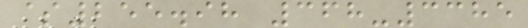$255.98 368-3385
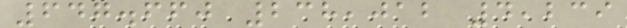647.660 238,012 4,239
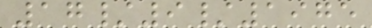17/9/1975
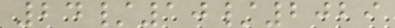24/10/2029
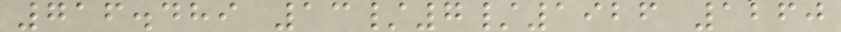716.489 13/7/1926 1260
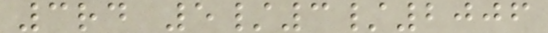3rd 5/3/2006
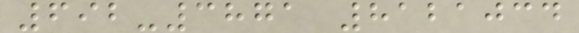692-3871 8121034
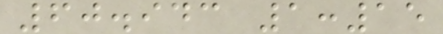60.943 1:15
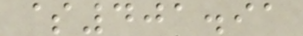$401.91
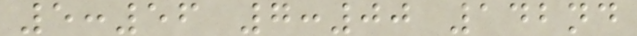5:56 7:00 142nd
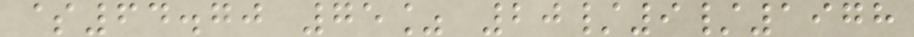$64.70 75% 20/9/1978
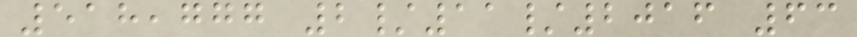518,777 2/11/2016 63
